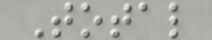Total
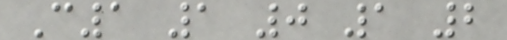C1 1 0 1 2
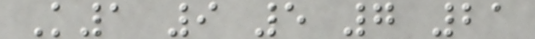K1 9 5 7 21
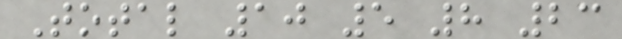Total 10 5 8 23
